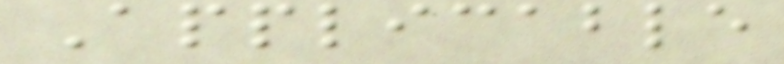Applicable
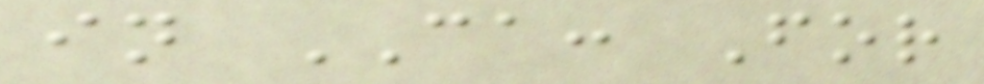in CA: For
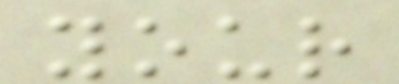your
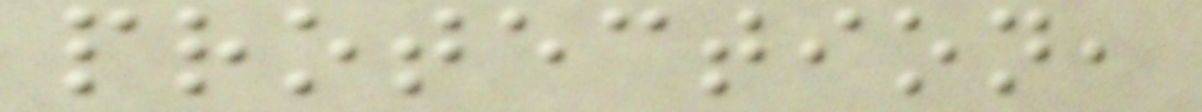protection,
